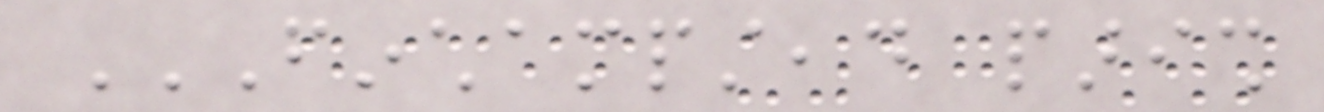FINCHAMPSTEAD PARISH
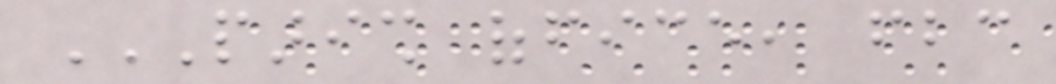PARISH OFFICE, FBC
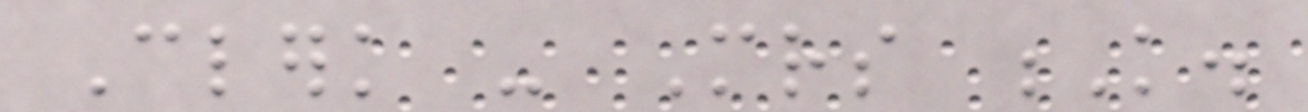Clerk - Mrs K.
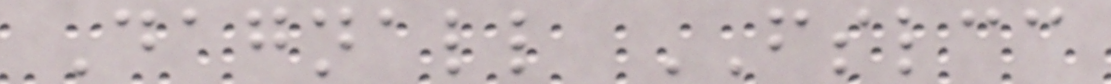Dagnall FSLCC
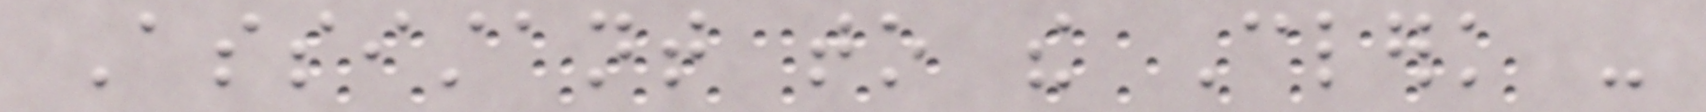Assistant to the Clerk -
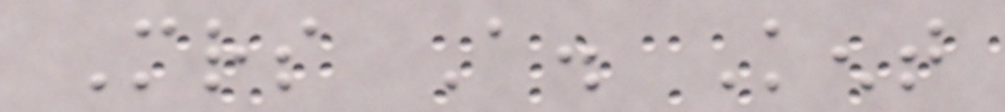Mrs A. Kent
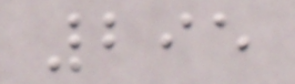295
